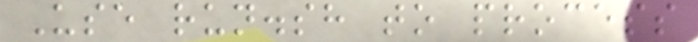Use run.sh to process
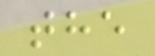the
